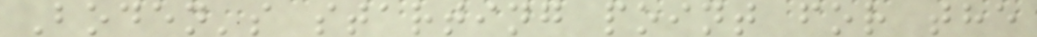Boden's starting point for the
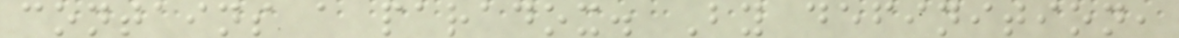contains a paradox. By definition,
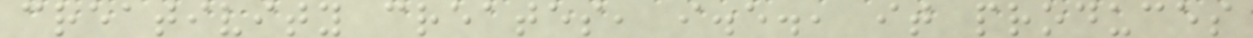creativity creates, i.e., it produces
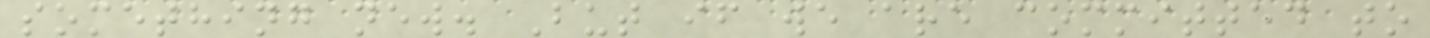something new. But if we are committed to
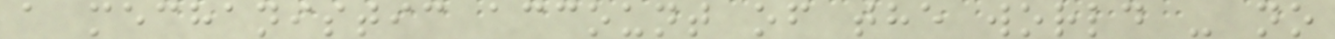a mechanistic account of the world - no
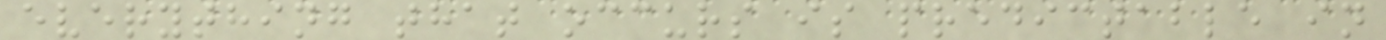everything that occurs is predictable in
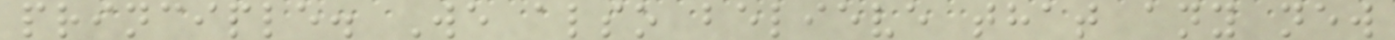principle. We also believe that any new
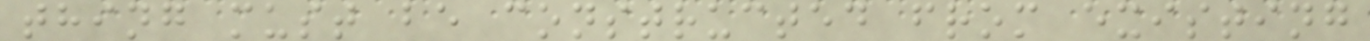thing must be constructed from existing
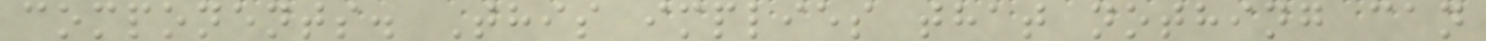components. This implies that nothing can
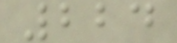224
